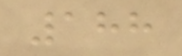188
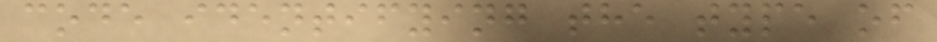code identifying the type of
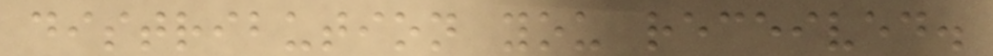distribution you received.
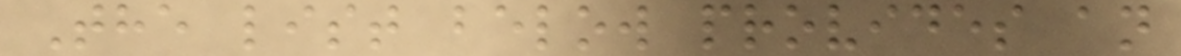The list below provides an
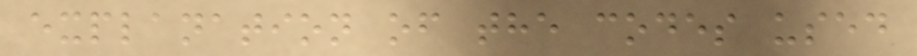explanation of the codes used
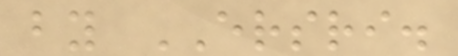by ERSRI.
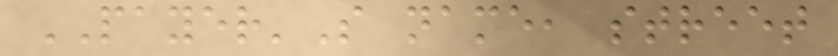PAYER'S name, street
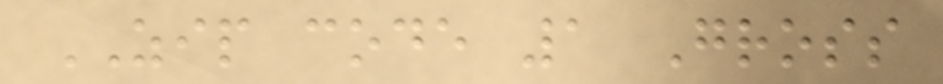ZIP code 1 Gross
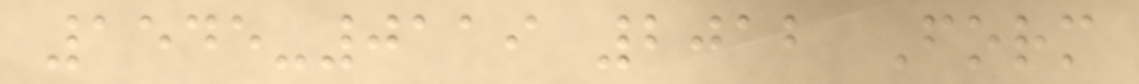1545-0119 2012 Form
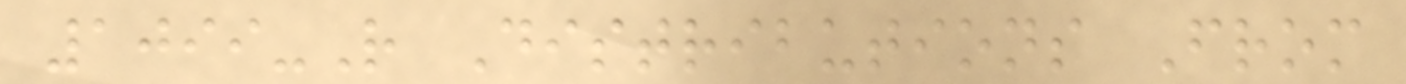1099-R Distributions From
